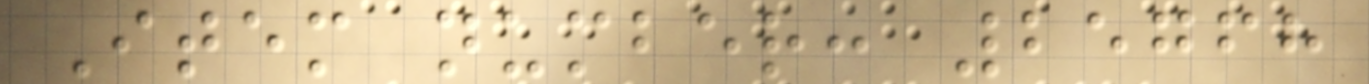Item number: 25768
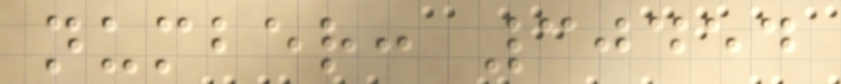number: 30454
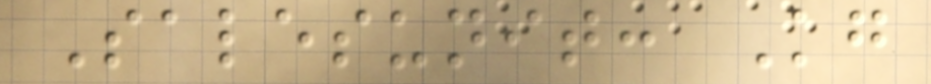Salesunit: Kg
